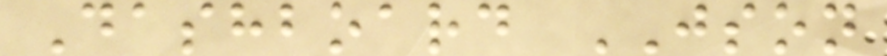Dashboard JSON
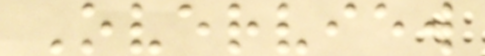Overview
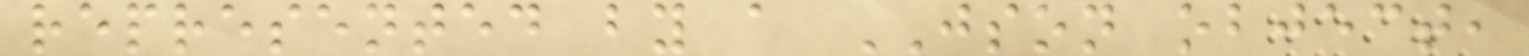represented by a JSON object,
